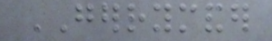GERRYMANDER
